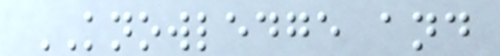KNOWLEDGE and
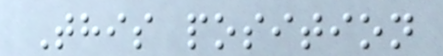This position
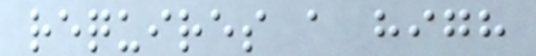requires a high
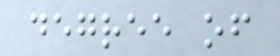degree of
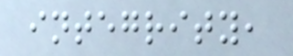integrity,
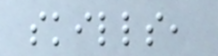skills,
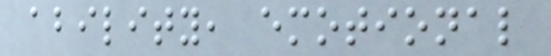ability, emotional
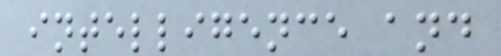intelligence and
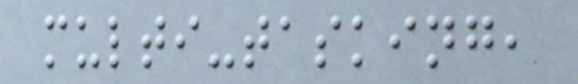multi-tasking,
